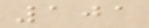101
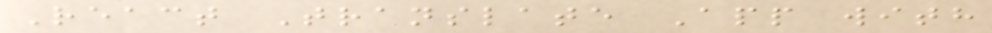React Translate App with
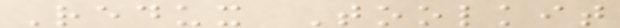Redux Toolkit
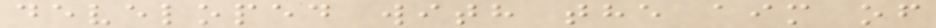developed with the aim of
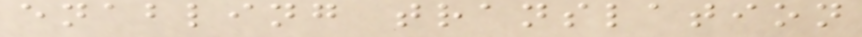enabling translation
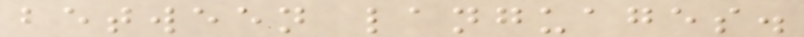between languages.
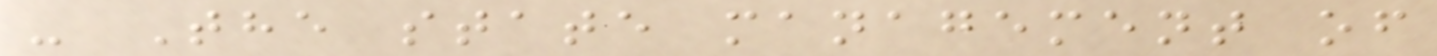- The state management of
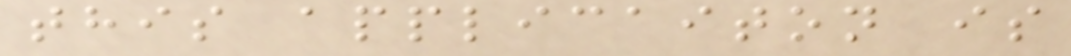this applicaiton is
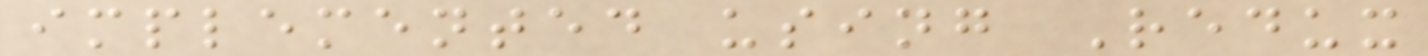implemented using Redux
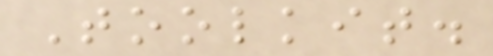Toolkit.
